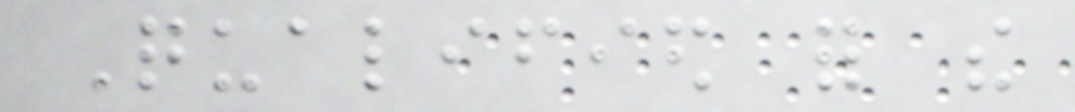Qualified for the
